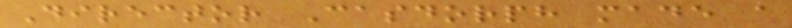Director Casdorph made a
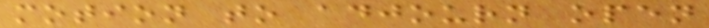motion to adjourn open
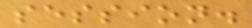session.
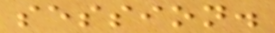session.
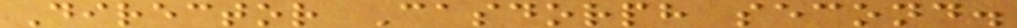Director Casdorph second.
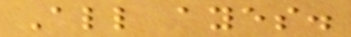All ayes.
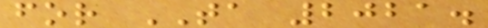for TA 2021.
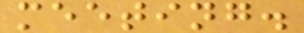meeting.
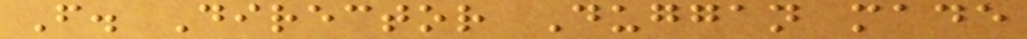F. Director Duggan made
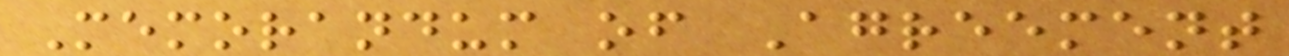Memorandum of Agreement
